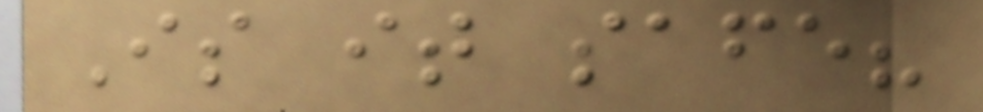Is it safe?
